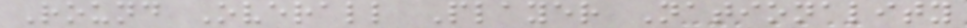Round Overall Player Nationality
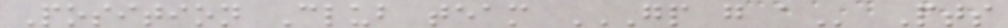Position Club team GP G A Pts
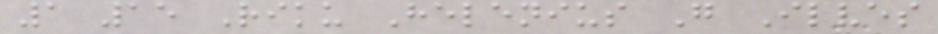1 15 Riku Helenius G Ilves
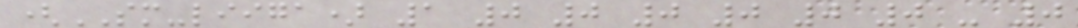(SM-liiga) 1 0 0 0 0 0 0 - 0
